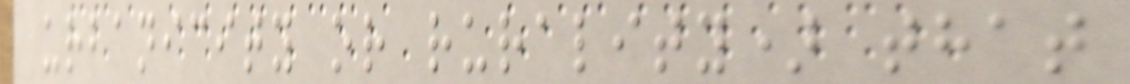urbanicity or rurality) that
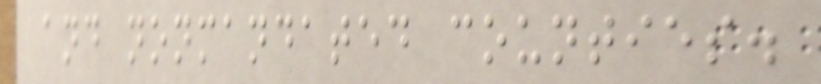and nonmandated counties.
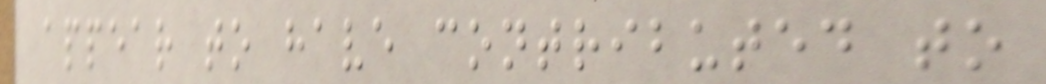appear to have contributed to
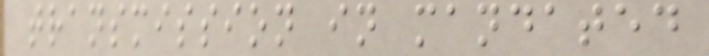transmission in mandated
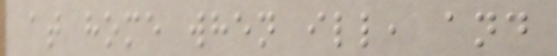at home when ill, and
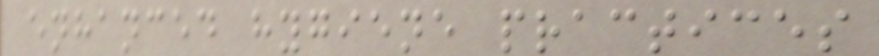enhanced hygiene practices
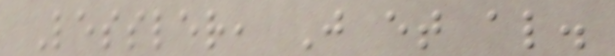Lessler, J et al.
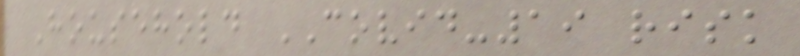Household COVID-19 risk
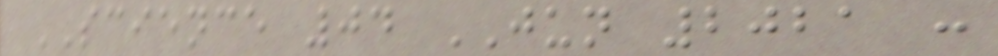SCIENCE 04 JUN 2021 :
